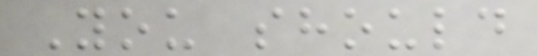You should
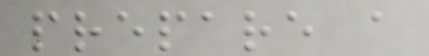prepare a
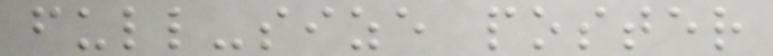full-size poster
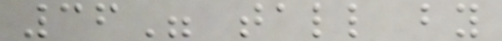36" tall by
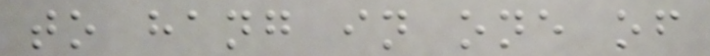to hang in one of
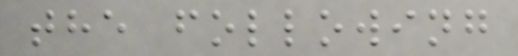the following
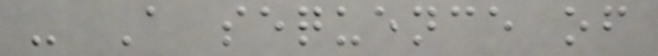- A sequence of
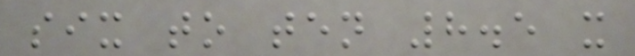six to ten 8.5 x
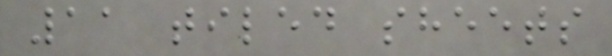11 tiled sheets
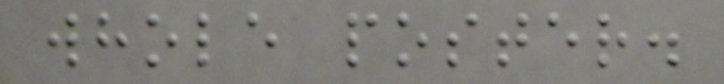whole poster.
